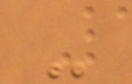-
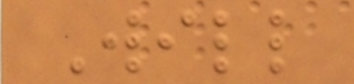Will
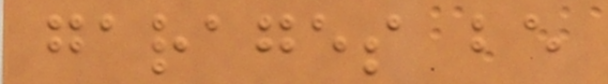garages be
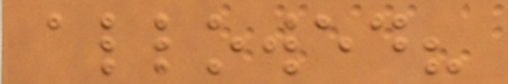allowed?
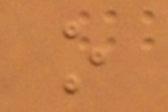o
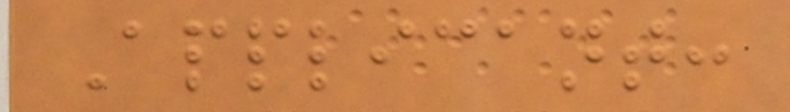Applicant:
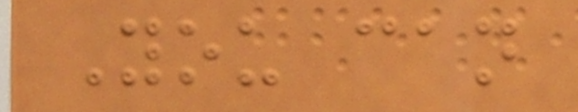You can
